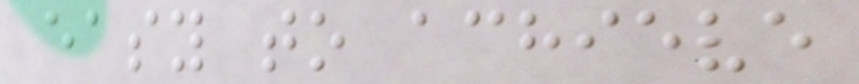easy to achieve
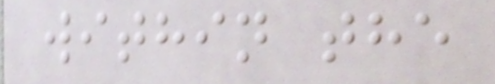within the
